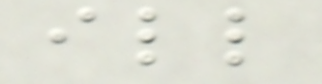ill
